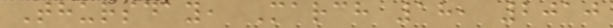Thursday, March 18, 2010
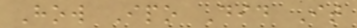How Ipo Did It
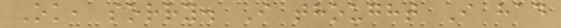Ok, sorry. I thought I had
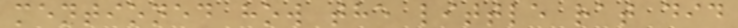mentioned how the little rat did
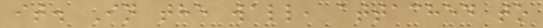it. In the wall, attached to
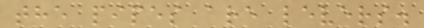the pipes are levers.
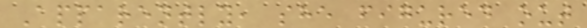Apparently, she figured out
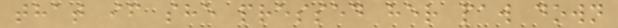that if she pressed her paw down
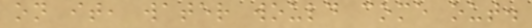on it, water would come out.
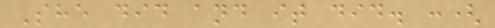She did and it did. :(
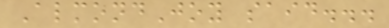AlmondJoy said...
